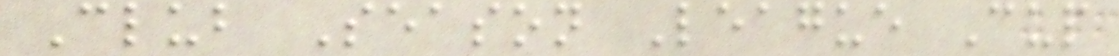Club Season League Cup
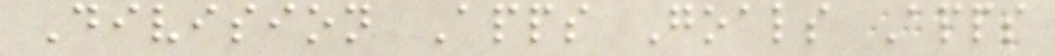Division Apps Goals Apps
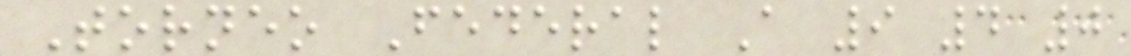Torneo Federal A 9 4 0
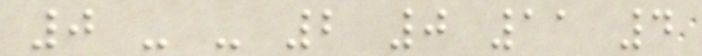0 - - 2 0 11 4
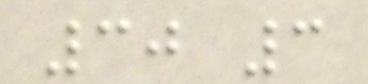30 3
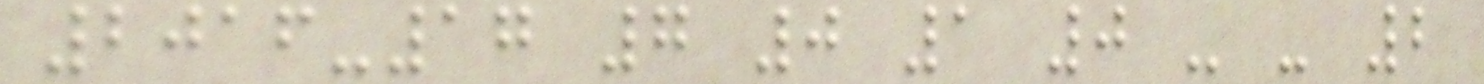2016-17 7 0 1 0 - - 2
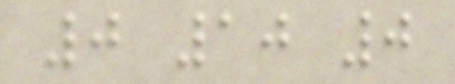0 10 0
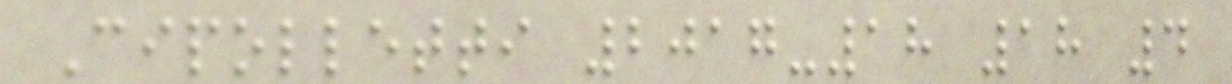Cipolletti 2017-18 18 4
